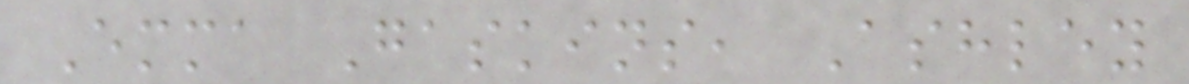Emma Gaskins, Ashley
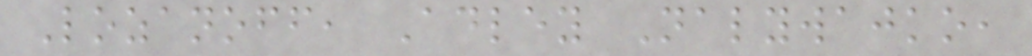Lozanoff, Adley Nalywajko,
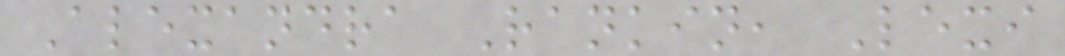Alexandra Rankin, Lexi
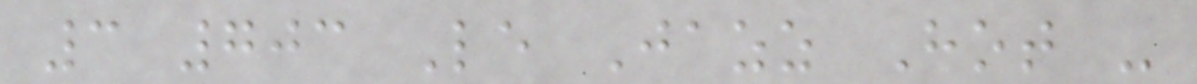3 703 Le Jazz Hot -
